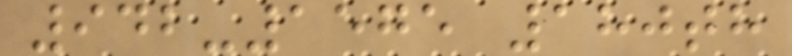942-1575 180th
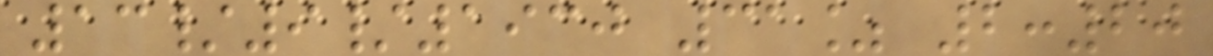13/9/1930 31% 2:20
